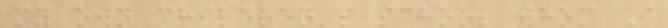my own children's school whom I
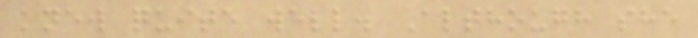knew quite well. Although she
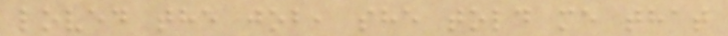loved the job, she told me that
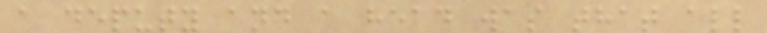a deputy and a head was that all
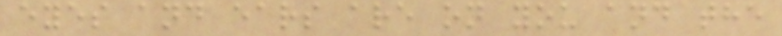eyes and ears are on you and the
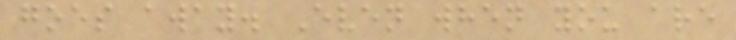goes away. Even when you are
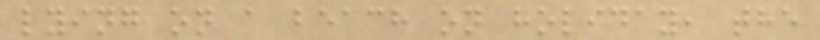lying on a beach on holiday, the
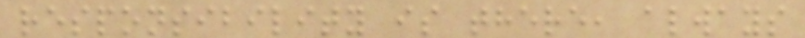responsibility is there, always
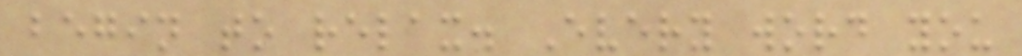begin to relax. Every word you
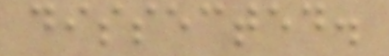dissected.
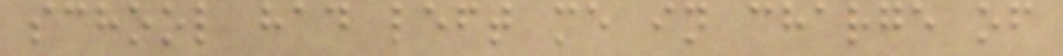school had left me in charge of
